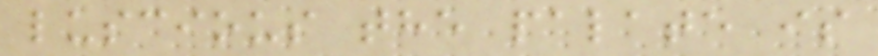luscious the palate is
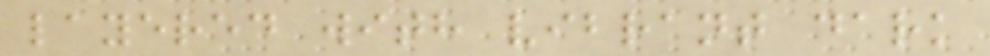layered with vibrant dark
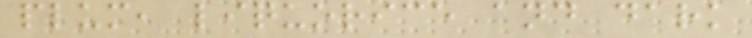plum, liquorice and dark
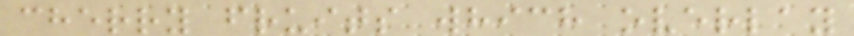cherry fruits which overlay
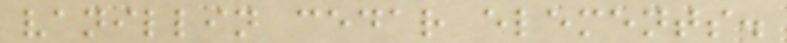vanillin cedar elements.
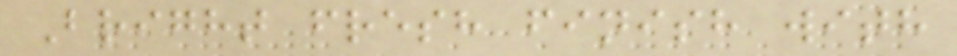Bright fresh finish with
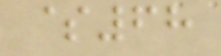$68
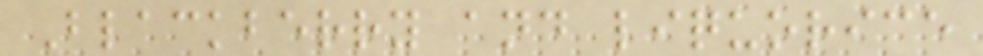Blackberry and liquorice
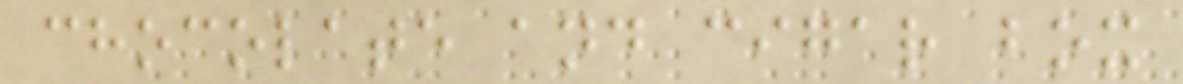chocolate and cigar box
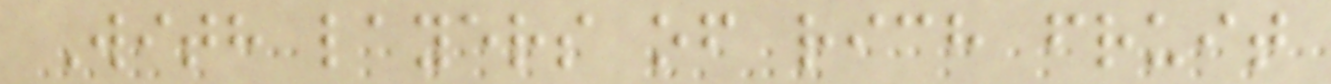With layers of rich fruit
